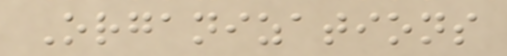Organizations
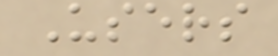Users
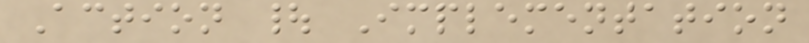Action | Implementation
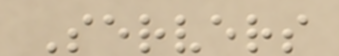Servers
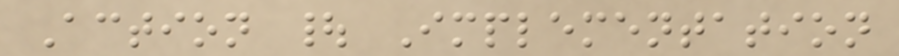Action | Implementation
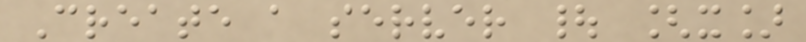Create a server | [x]
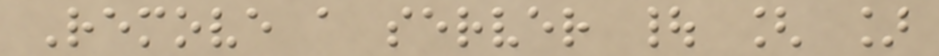Remove a server | [ ]
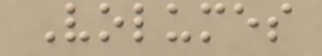Volumes
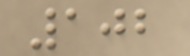102
